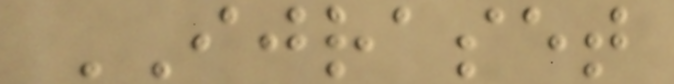IJRASET
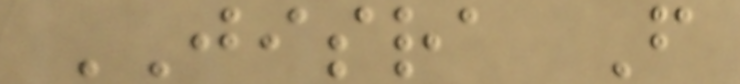JISRA F
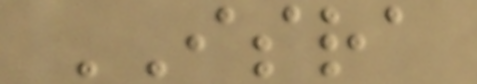ISRA
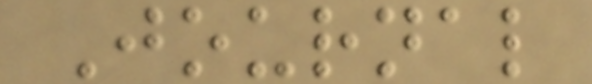Journal
